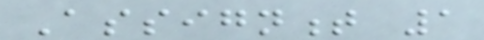Assignment 1
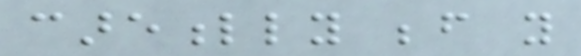carefully before you
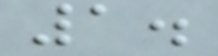1.
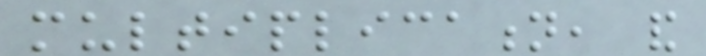multiplication, and
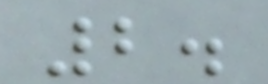2.
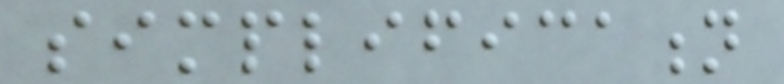simplification
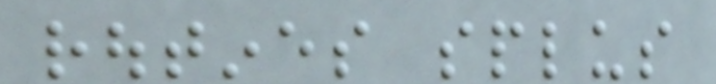routines splus
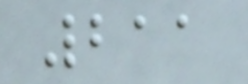211
